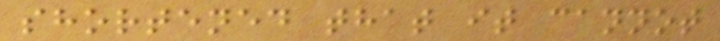shortened that it cannot
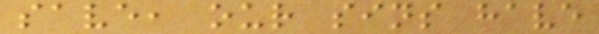save, our sins have
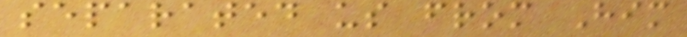separated us from Him
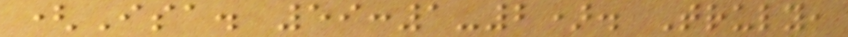(Isa. 59:1-2). Truly,
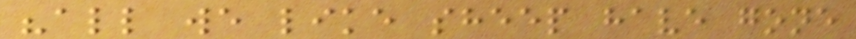"all we like sheep have gone
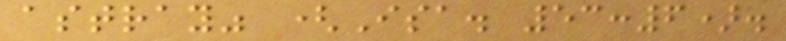astray" (Isa. 53:6).
